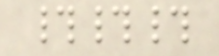###
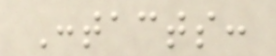Contacts:
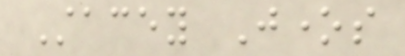Stacey Jones
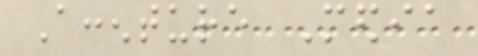Accenture Media
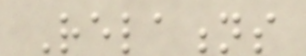Relations
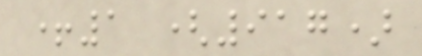+1 (917)
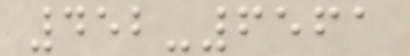452-6561
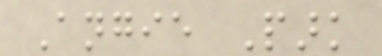Angie Park
